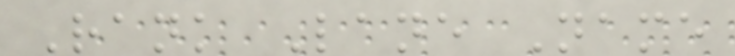Rank Lane Name
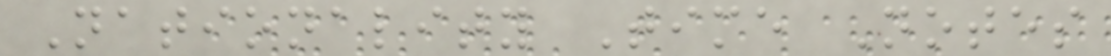Nationality Time Notes
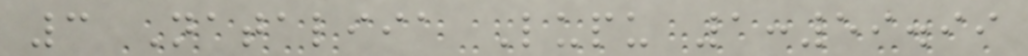3 Nataliia Lupu 1:59.99
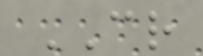CR
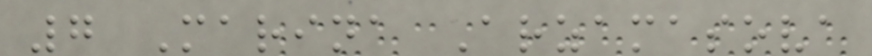7 Marina Arzamasova
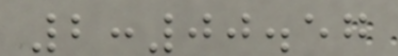2:00.57
